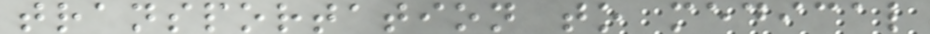transportation to medical
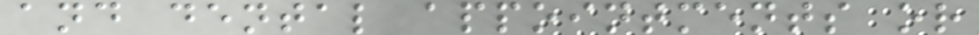and dental appointments or
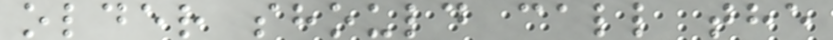older should call the
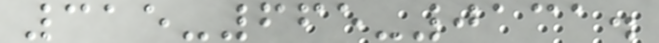315-665-0131.
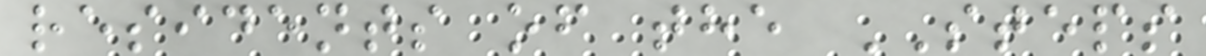residents of the STEPS
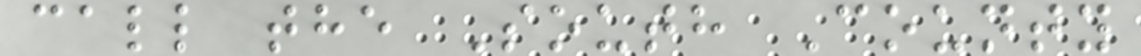call the South County
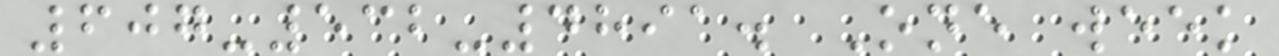607-532-4891. One week
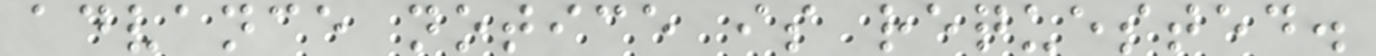advance notice is requested.
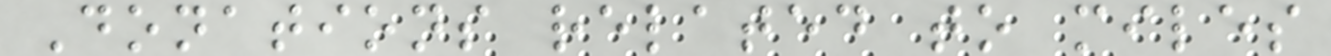Donations related to miles
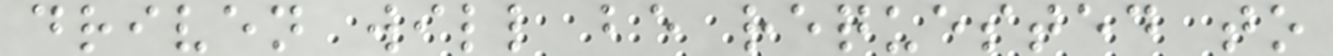driven will be requested to
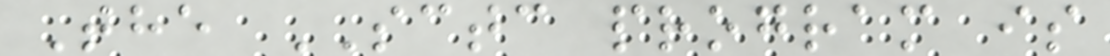The SCTC program is
